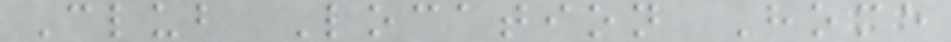Club Location Home
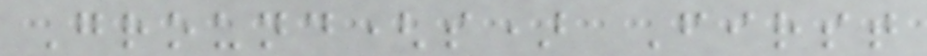Ground(s) First
